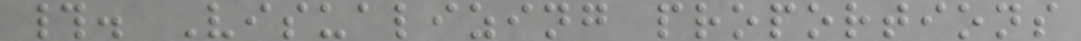#. Visualizing proportions
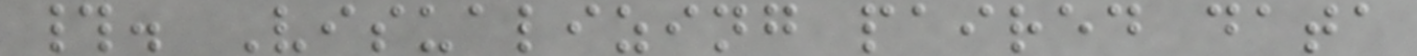#. Visualizing paired data
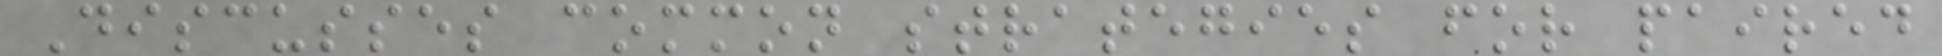Discusses common strategies for paired
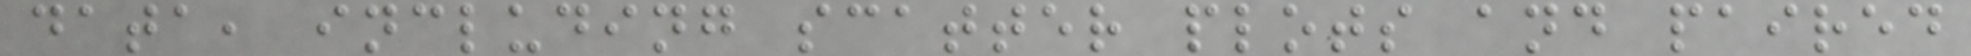data, including scatter plots and paired
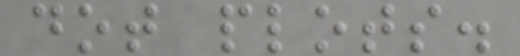dot plots.
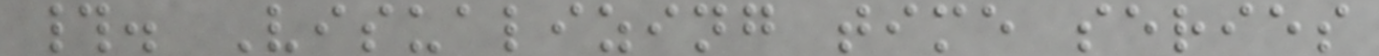#. Visualizing time series
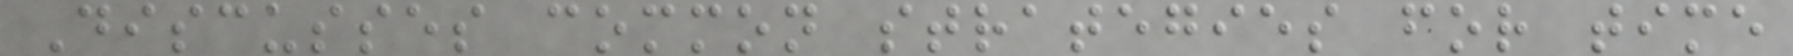Discusses common strategies for time
